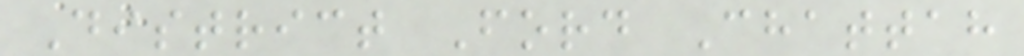District Ford Chattah
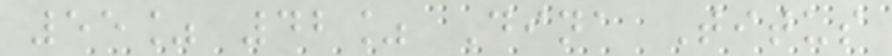55% 42% Dina Titus
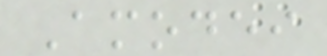Amodei
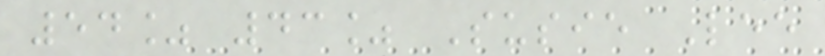54% 43% Susie Lee
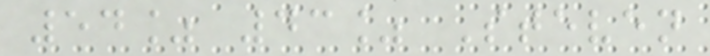54% 43% Steven
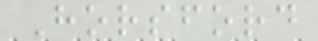Horsford
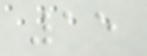15
